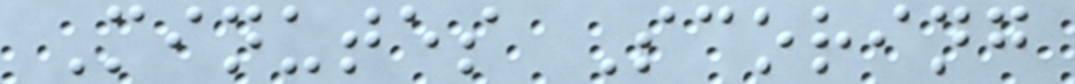Minutes Scoring
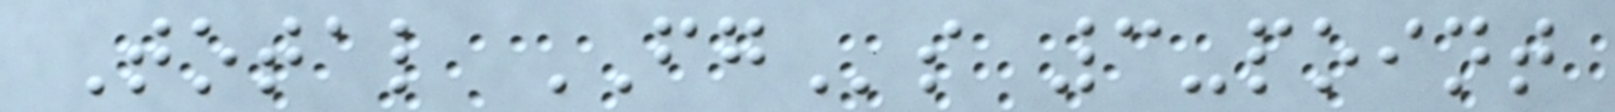Total FGs 3-point
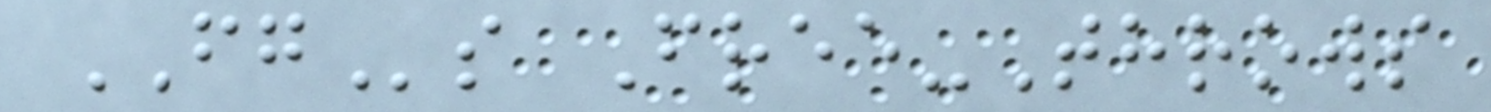FGs Free-Throws
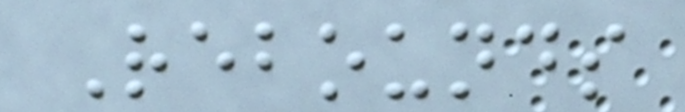Rebounds
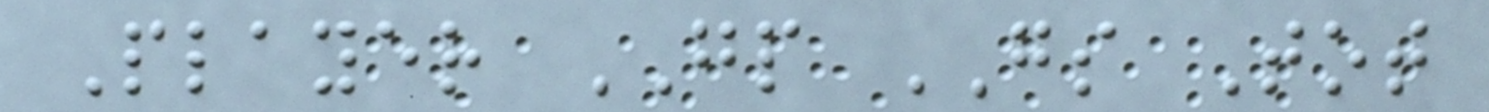Player GP GS Tot
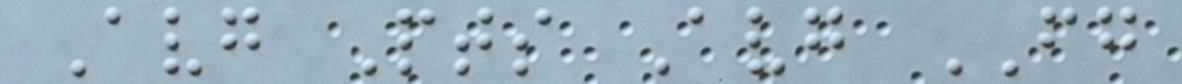Avg Pts Avg FG
